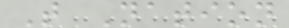T Nation
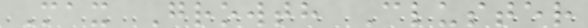Max Growth Cluster
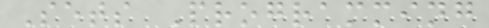Sets Programming
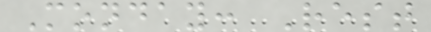Monday: Rest
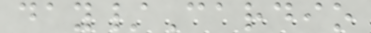day/Cardio
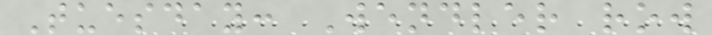Tuesday: Wendler row
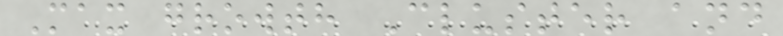Max growth Cluster and
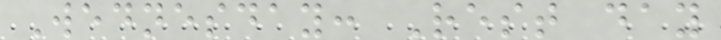Wednesday: Rest day
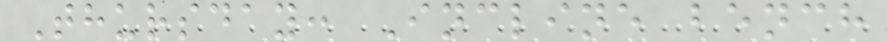Thursday: Incline bench
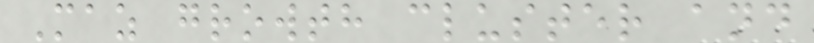Maz growth cluster and
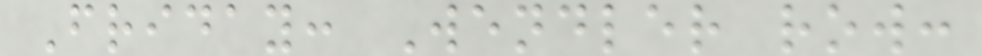Friday: Wendler row:
